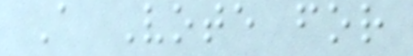A Vote for
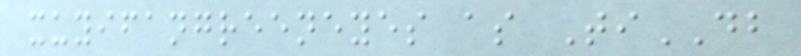xuyifangreeneyes as TiDB
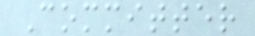Committer
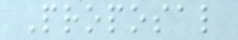Proposal
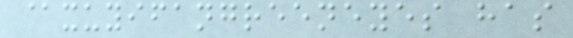@xuyifangreeneyes has
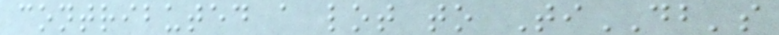contributed a lot to TiDB's
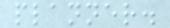planner.
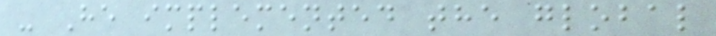- He implemented the global
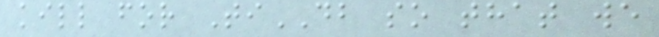kill for TiDB so that we
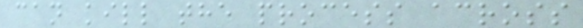can kill the process across
